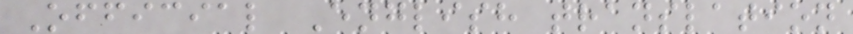Official English translation
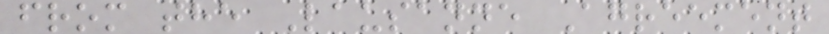from the Lausanne Agreement
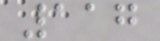117
